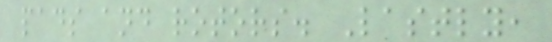pads and rotors. Lastly,
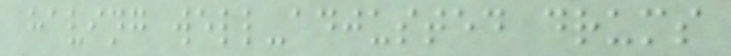having well-adjusted drums
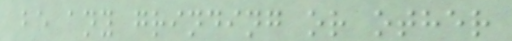be any grinding or other
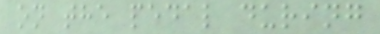on the pedal during
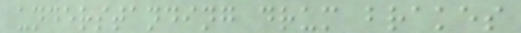understanding drum brakes
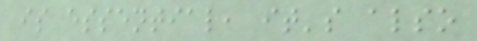is essential, it's also
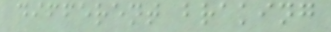different braking
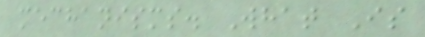mechanisms. What Is
